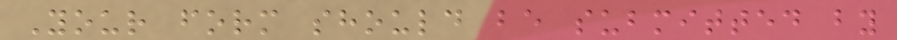Your form should be submitted by
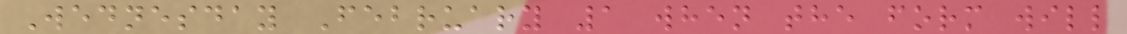Wednesday February 1 when the form will
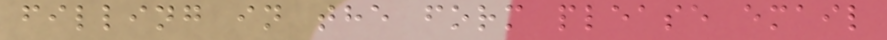filling in the form please email
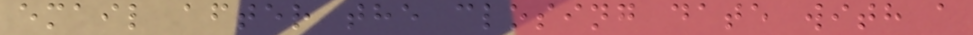email after the closing date with a
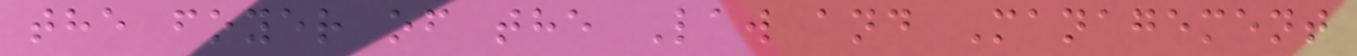the foyer of the Law and Management
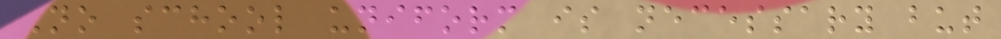No school uniform is necessary but
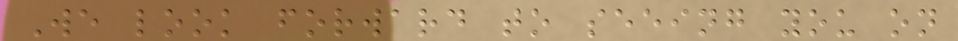We look forward to seeing you on
